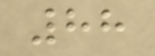88
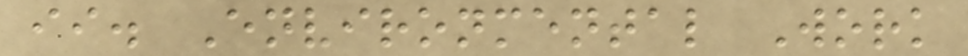ii. Environmental Work
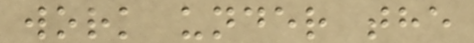work under the
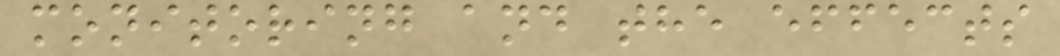monitoring and the effects
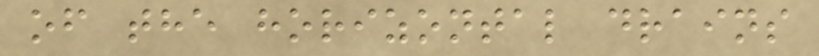of the horizontal drains
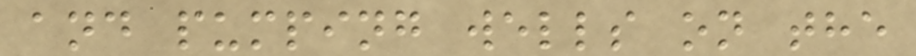and pumping wells on the
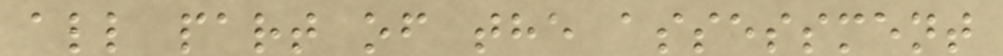all part of the assessment
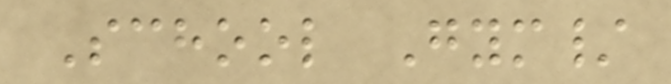School Gym/
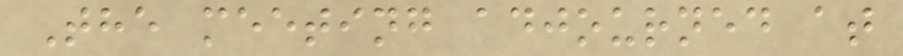The meeting adjourned at
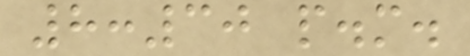8:30 p.m.
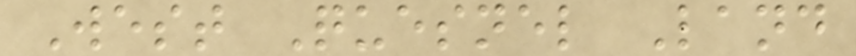West Quesnel Land
